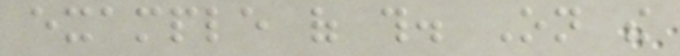example of this. On the
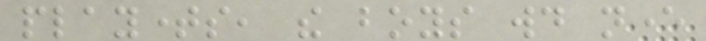playtimes, the boys would never
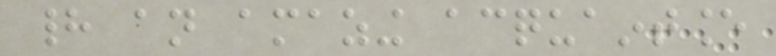had an amazing acquaintance
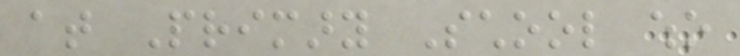at Primary School who
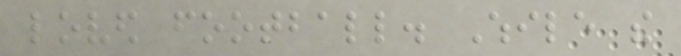loved football. While the
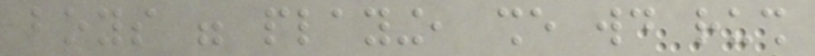boys were playing, she would rush
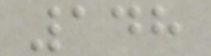148
